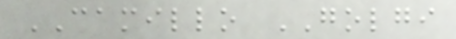CAMILLO GOLGI
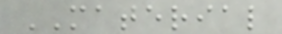MATERIAL
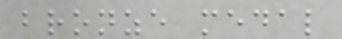bronze medal
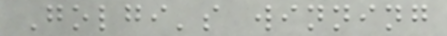Golgi's winning
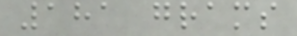181 grams
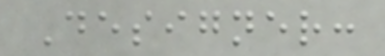Designer:
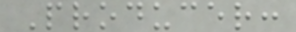Producer:
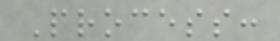Process:
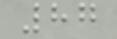87
